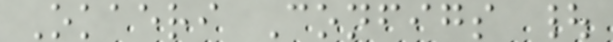Okaeri Configs |
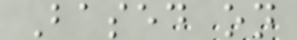Based on
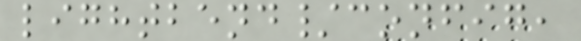lightbend/config,
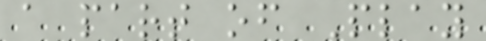a part of Play
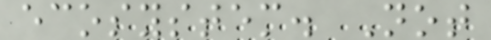ecosystem. Not
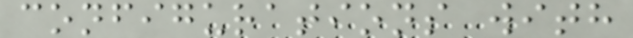configurations with
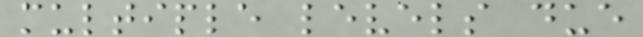multiple levels due
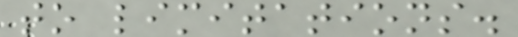to limitations.
